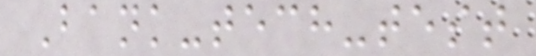Bank-tech-test
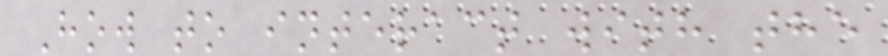How to interact with the
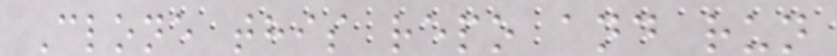Clone this repo and run
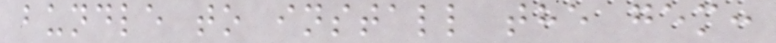bundle to install the gem:
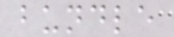bundle
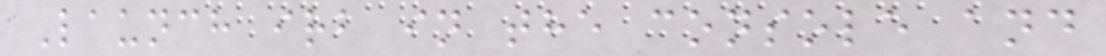Launch irb in the console and
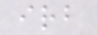irb
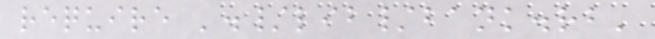require './lib/bank.rb'
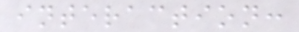interaction:
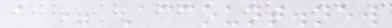a = Account.new
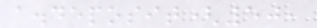a.deposit(50,
